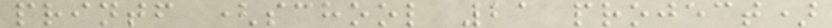printf (school 21 project)
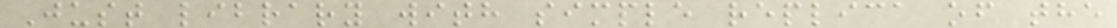Just library with simple replica of the
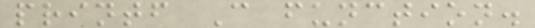printf C function.
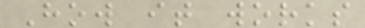How it works
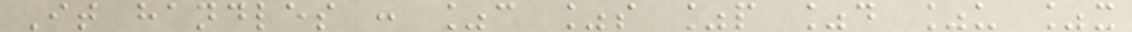It handles : %c %s %p %d %u %x
